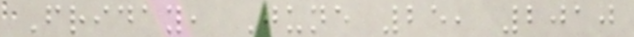Friday, June 25, 2010
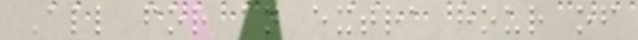All for an extra hour of
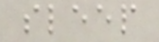sleep
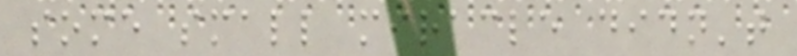some small miracle didn't
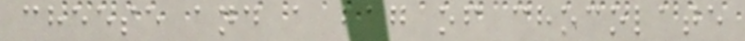cheese and a bag of chocolate
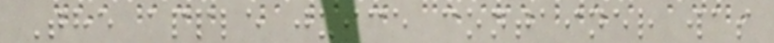The apple juice container was
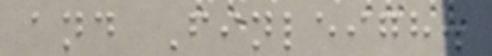and Finleigh.
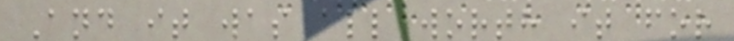And it was all worth it for
